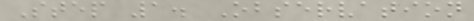Step 1. Observation
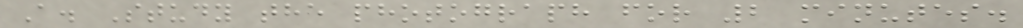A. Study the photograph for 2 minutes.
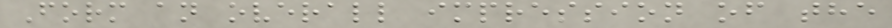Form an overall impression of the
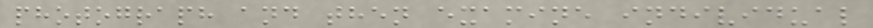photograph and then examine individual
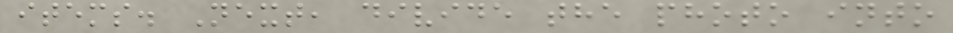items. Next, divide the photo into
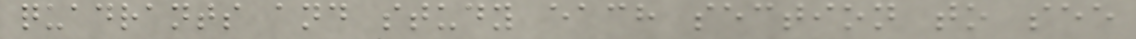quadrants and study each section to see
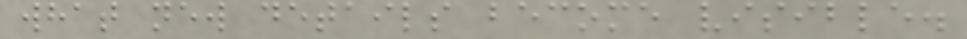what new details become visible.
